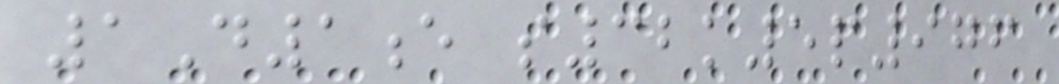1D1e s32k5p976
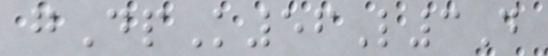gDpK56L3D
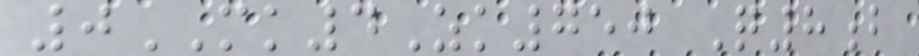0MK4Zk750 Q8b
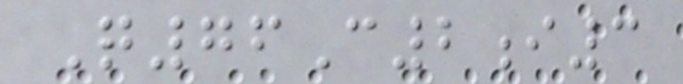Q76C2i3
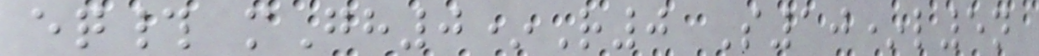eq# mGh0*R0 S10*l5n
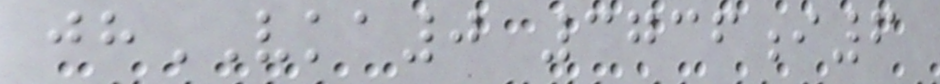jhVKA0 3736i6
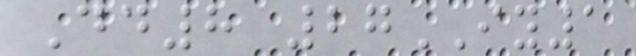Dd8 27IY1
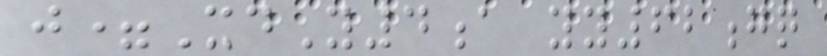j=XdY4a yy62gq
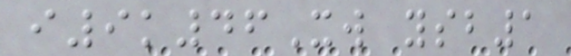i9k46Xw ysb1
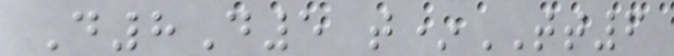D8D5 t*TT6
